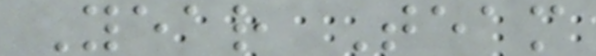Year Team
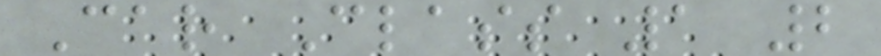Car Class 1 2
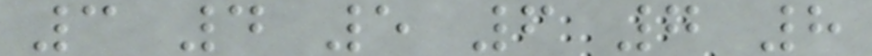3 4 5 6 7 8
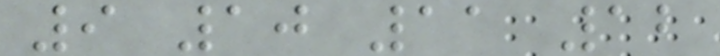9 10 11 12
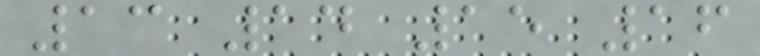13 14 15 16
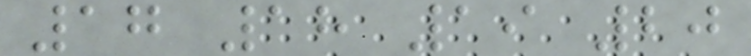17 18 19 20
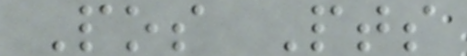Pos Pts
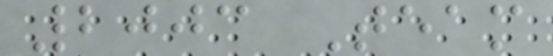2003 Team
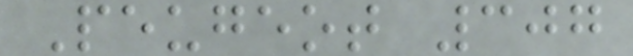Peugeot 307
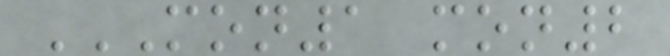MON1 MON2
